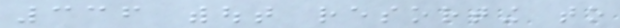336 without resorting to
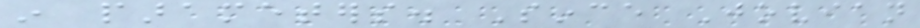in parameters. Since Jovian
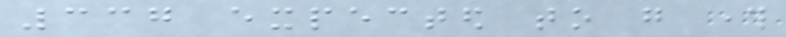337 expected to go through
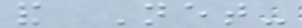and Net-
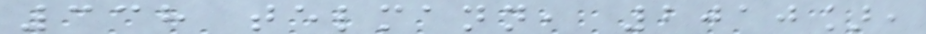338 telmann, 2010],
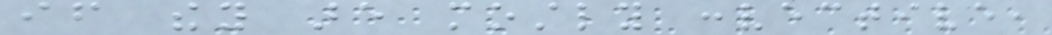if they are mostly convective,
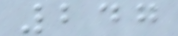247
